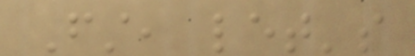First, let's
